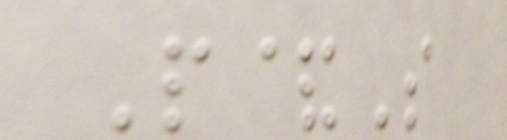P&S
